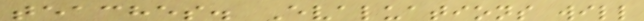teaches. Evaluations will
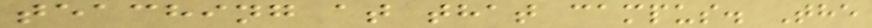teaching at that campus. The
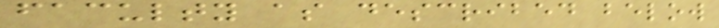faculty as described below
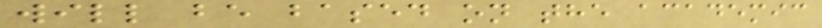will be based on the academic
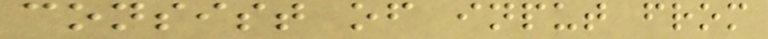consist of input from
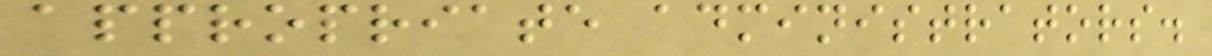appropriate administrators.
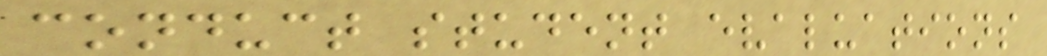conduct student evaluations
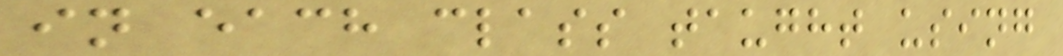in each class taught using
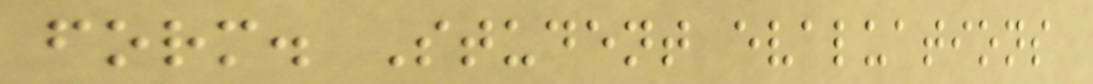form. Student evaluations
